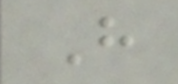H
